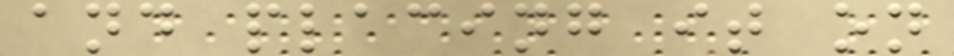and placing it on
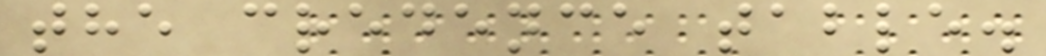the credence table.
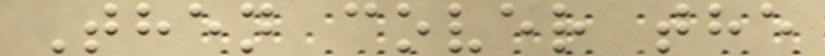Then cover the
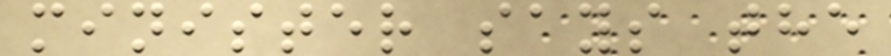minister says the
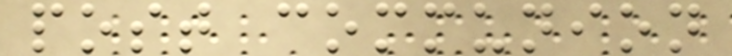post communion
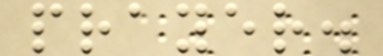prayer.
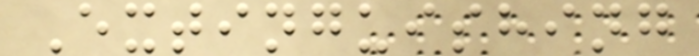Extinguishing
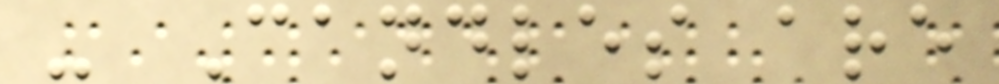- Candles are
